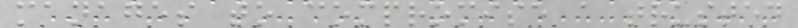manages to compromise a trusted
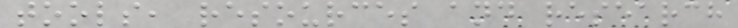tools, resources and research
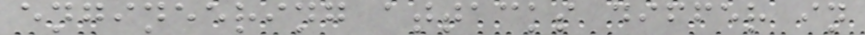engineering attacks differ in
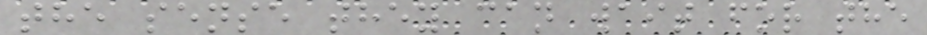the sense they can wait for the
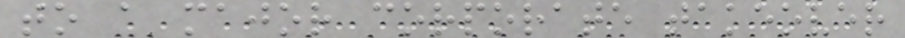to a major corporate takeover
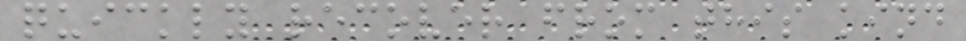quickly recover from this kind
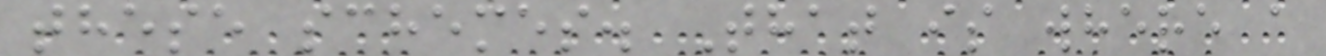these schemes. That is where a
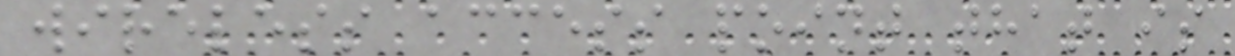wireless access point that is
